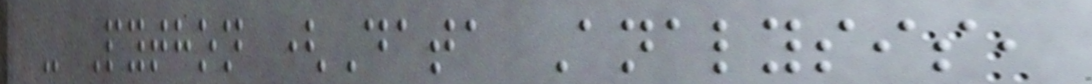- Python (Data Analysis,
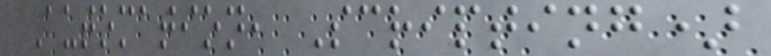Automation, Scripting)
